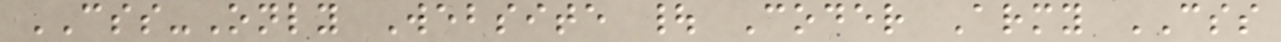CSS-Only Website | Coder Army CSS
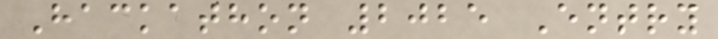Hackathon 2025 Entry
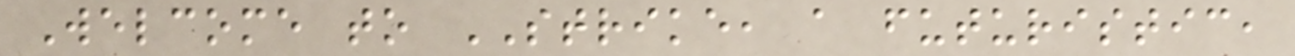Welcome to STRIKE, a futuristic,
